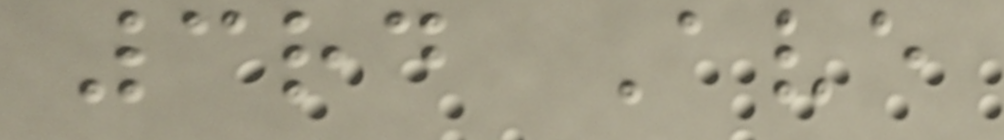3rd Ave
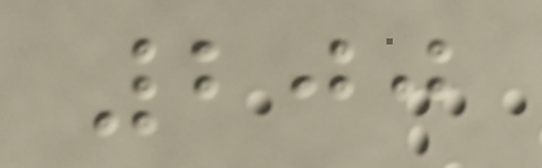200
